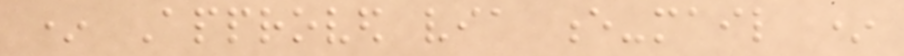* Approved via e-mail *
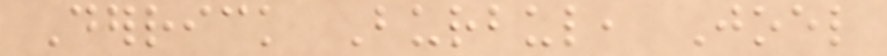Derrick Burbul, Joel
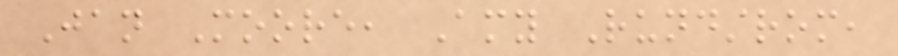Jan Moore, Amy Rundstrom,
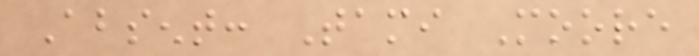Absent: Tami Moore
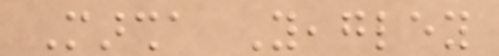Marsha Yeagley
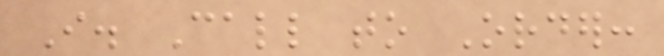I. Call to Order:
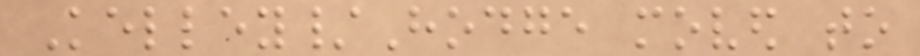Kelley/Hodge moved to
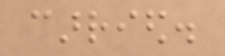carried.
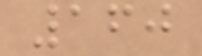160
